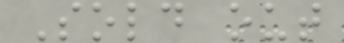Sold out
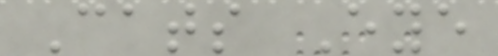Cats Eye
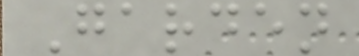Garden
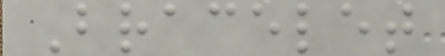Bracelet
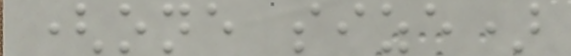(one size)
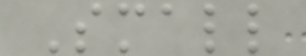Small
